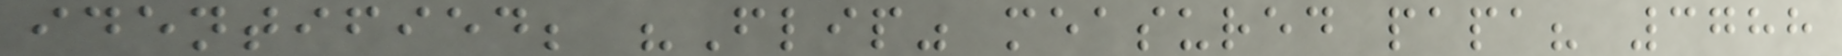identified; "Flip" measured papa? 3788
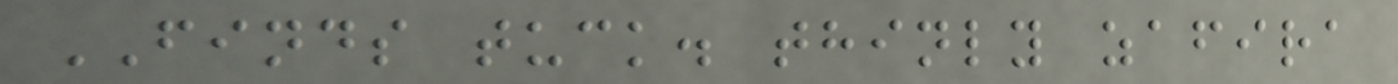FINDS tuck. thinly zafira
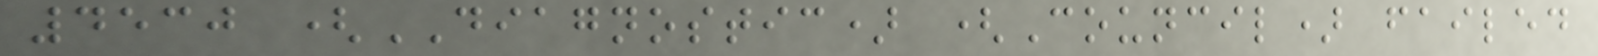4530 (DIAGNOSTIC) (Council) failed
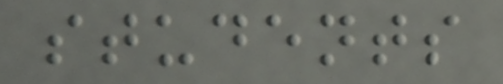students
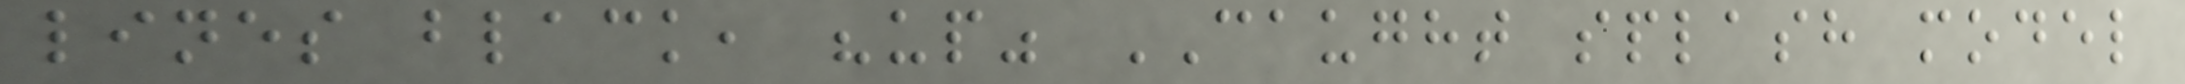lines black, "up" CAUGHT splash model
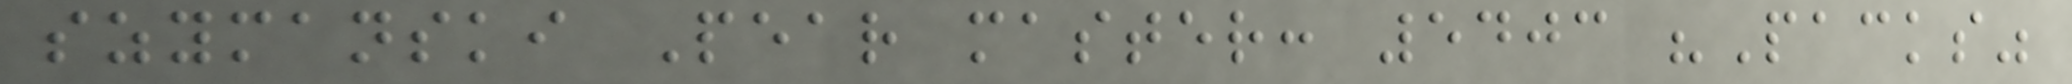szymanski Pear master: 5403 "Packs"
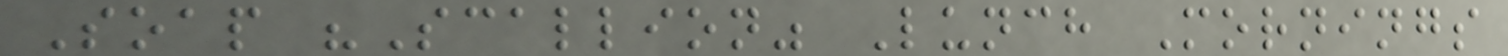Soap "Scallion" Lunch Mornings
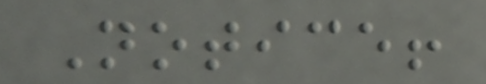Notice!
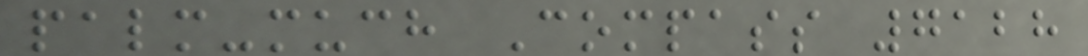palm-much Compass 7128
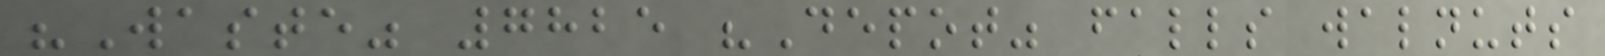"Waste" 7825 "Depot" falls walnuts
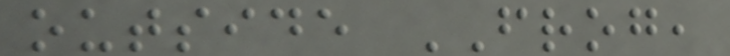outside FROG,
